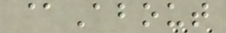@About
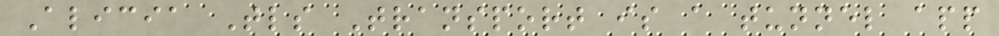Alicia Tls Transport is a tunnel app
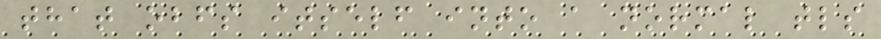that obfs itself into a normal tls
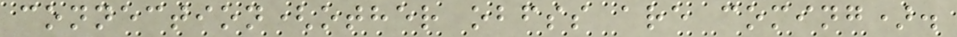connection(other obfss are coming).
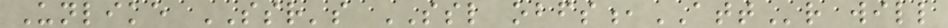Unlike SSR's SSL obfs,ATTr will
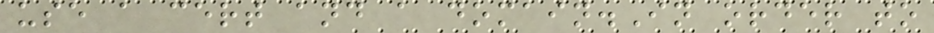use a cert and a domain.In order to
